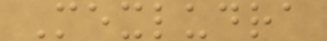Mexludra
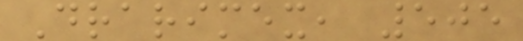Drarimex, 505
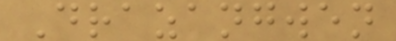Drazangwen
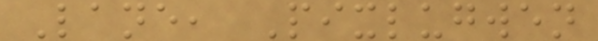Lane, Pixlugwen
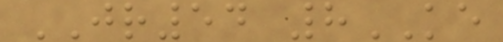JR54 8KE
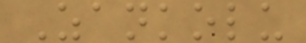Zankolu
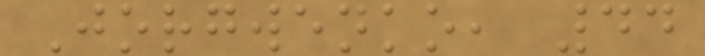Jorgwenko, 44
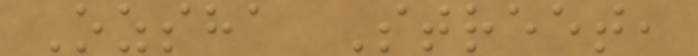Ozsha Street,
